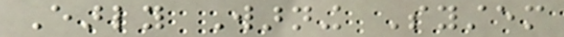Early Warning System
